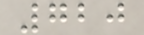720
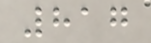817
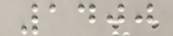1400
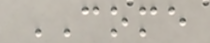COME
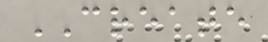CREATE
